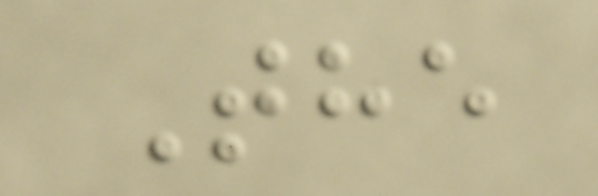The
